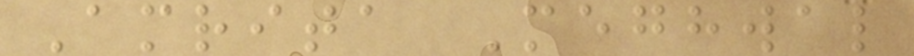Amrita Meghwal
